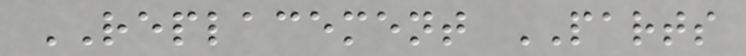REPLACEMENT PARTS
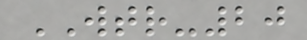WTR-20
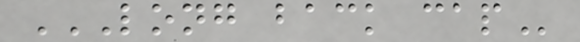LONG BACK CAP
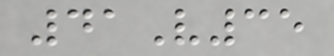41V35
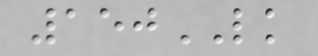150LK
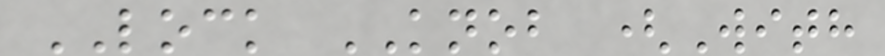LOCK KNOB (With
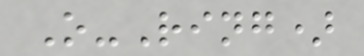O-Ring)
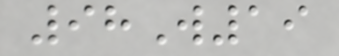98W19
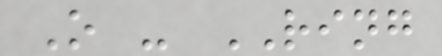O - RING
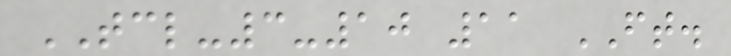TCL-3-10 11 FT.
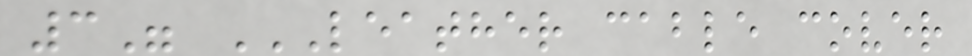3" LEATHER CABLE COVER
